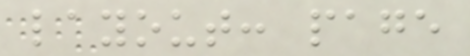layout: page
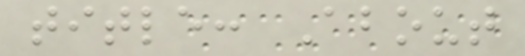title: About
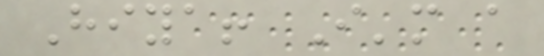Hiya! I'm a
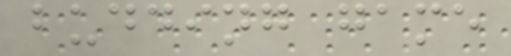budding game
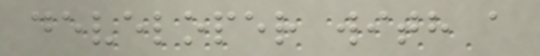developer with a
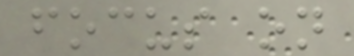focus on
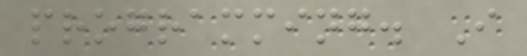programming. I
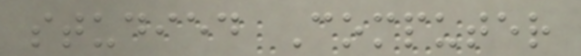studied Computer
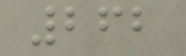262
